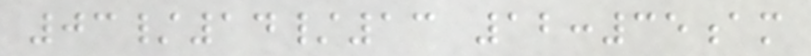03/14/13 12:35am
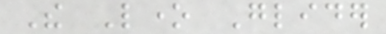The Lone Glider
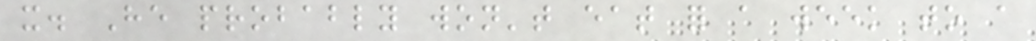it. He probably won't eat for a week to a
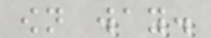own way.
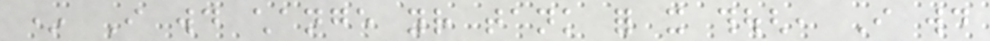* I would change your tank for it though, I would
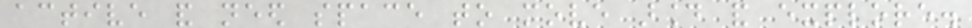active and need space to move around and explore.
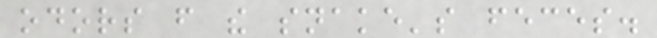odors from the snake's feces.
